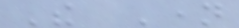The Name
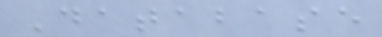Database
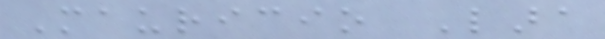Mauricio Lara
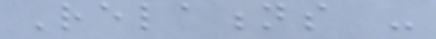Relations -
